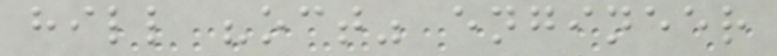hill "oct" engineer
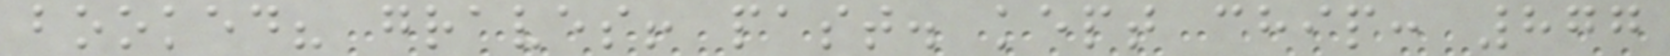booked? graves! past. kept chip: 877
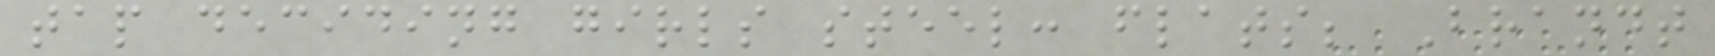tap deciding girls steel: flats; Brandt
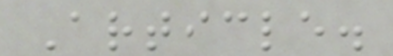Article.
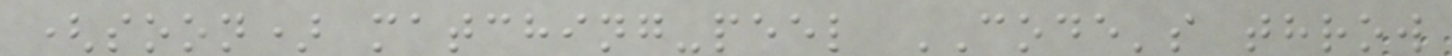(soon) matching-peel CODE's throw
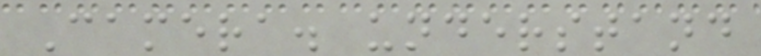Camera. understand
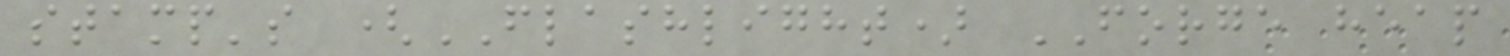stamp's (FLASHLIGHT) FORGE heap
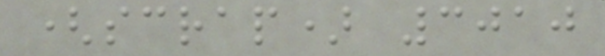(scrap) 3010
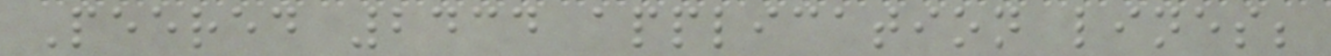Peered 2434 application lines;
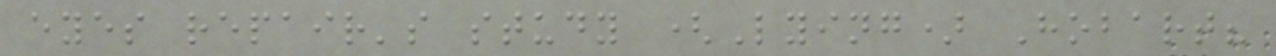eyes repair's study (Lying) Hobart?
